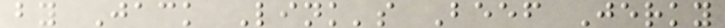by Jack Link's Beef Jerky
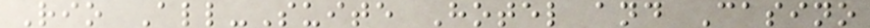Rio All-Suite Hotel and Casino
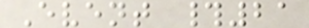Event #21
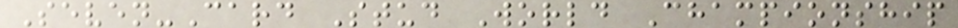Seven-Card Stud World Championship
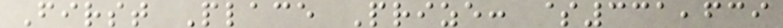First Place Prize: $331,639
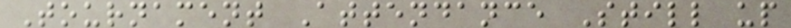Tournament Attendance Still up
